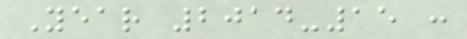Year 2014-15 :
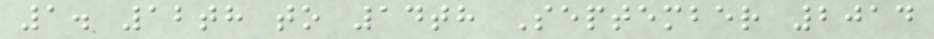1. 12th to 14th September 2014
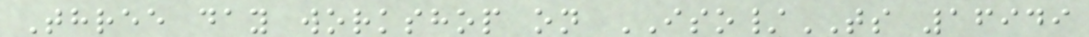Three day workshop on ISO/TS 16949
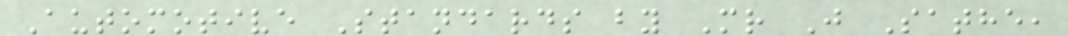Automotive Standards by Mr J Sathe,
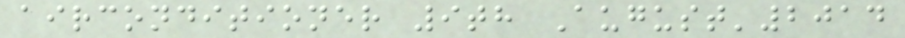airconditioner 9th August'2014
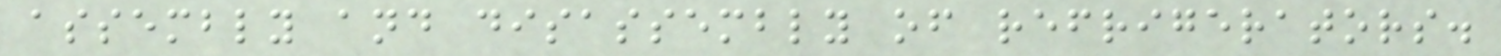assembly and disassembly of refrigerators.
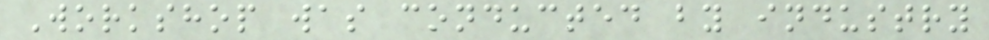Workshop was conducted by industry
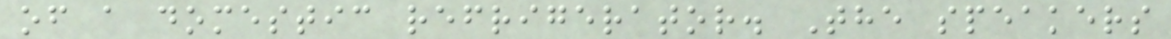of a domestic refrigerator. The speakers
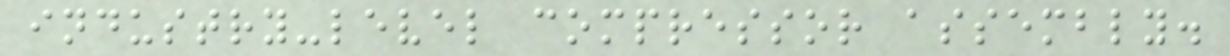industry-level compressor assembly.
